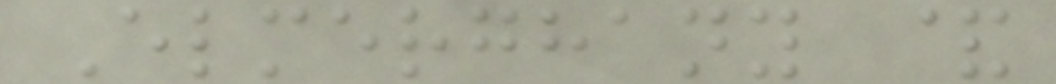Elmerghany &
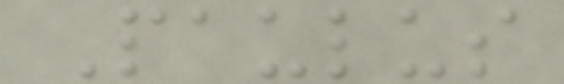Paulus
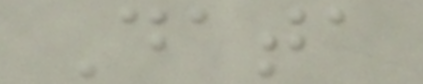Data
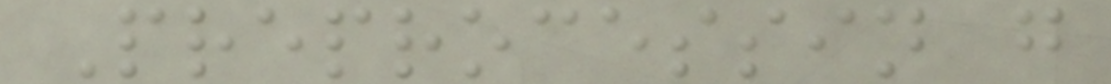Preprocessin g
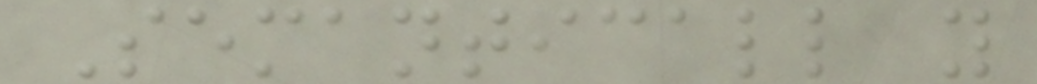Semanticall y
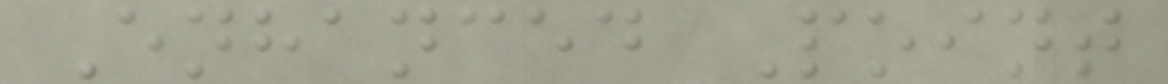Enhanced Point
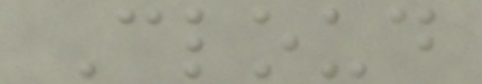Cloud
